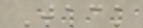Jack
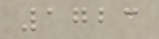1723
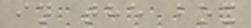in the box
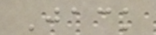Jack
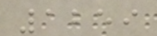1259
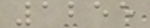1255
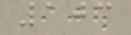103
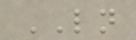LN
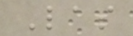Las
